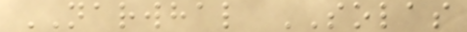NARWHAL SOLAS
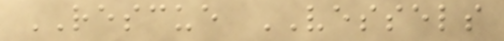RESCUE VESSELS
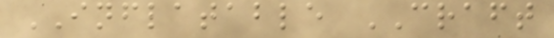INFLATABLE CRAFT
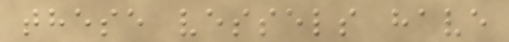these vessels have
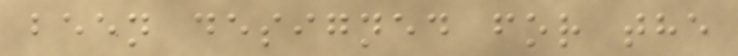been designed for the
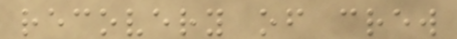recovery of crew
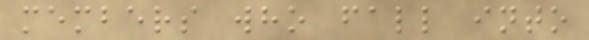members who fall into
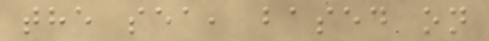the sea, based on
